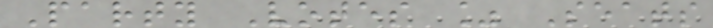Party Votes % Seats
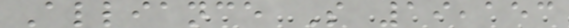Alliance S 19,153
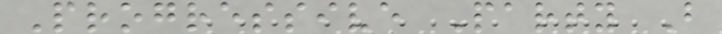Progressive Party B
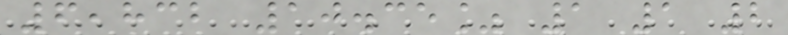6,832 10.35% 1 1 2
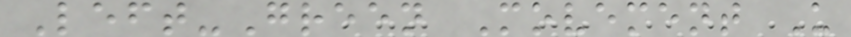Left-Green Movement U
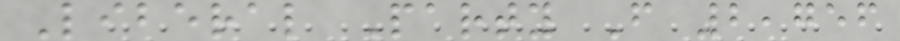Liberal Party F 2,756
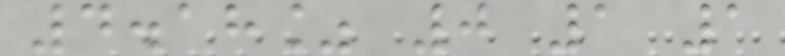4.18% 0 1 1
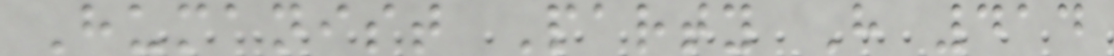Humanist Party H 414
